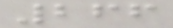266
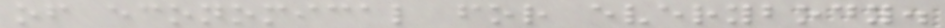of economical for everybody.
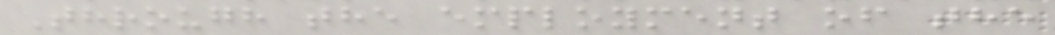Through the employment of the
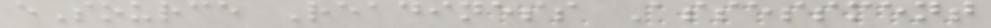eSource Readiness Assessment
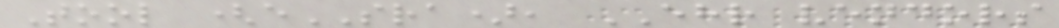Tool (eSRA), EHR vendors
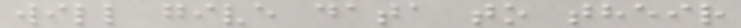will give data to their
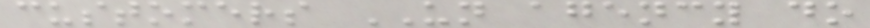customers UN agency do
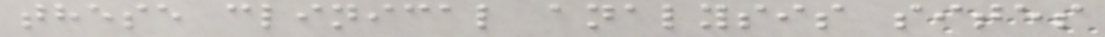these clinical analysis sites
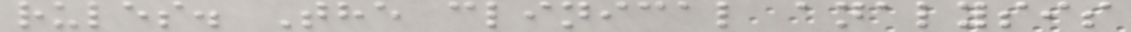rules. The clinical analysis
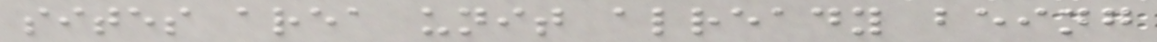sites area unit already being
